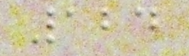124
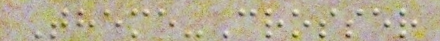Theme-Crosser
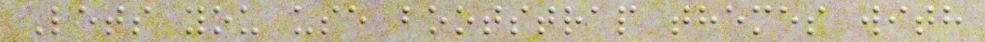Lets you use bootstrap themes with
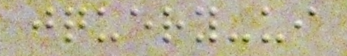jquery-ui
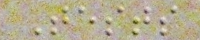Tests
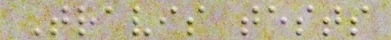Travis tests
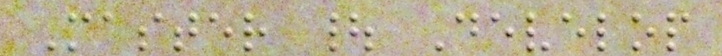Master | Develop
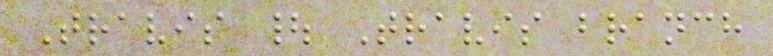Travis | Travis branch
